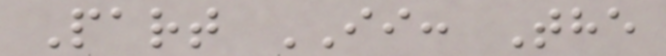Part II: The
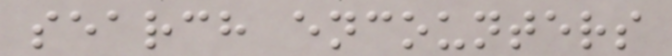search encounters
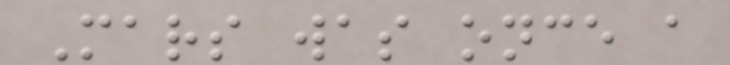Mars was once a
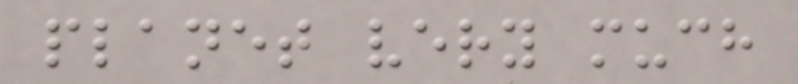planet very much
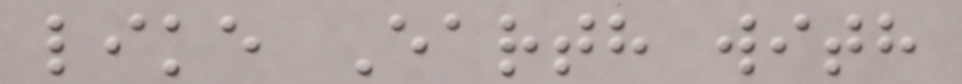like Earth with
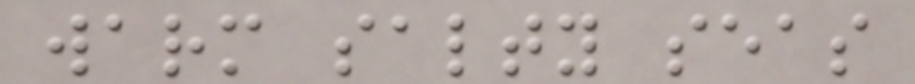warm salty seas
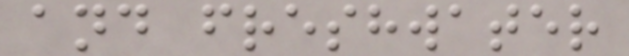and freshwater
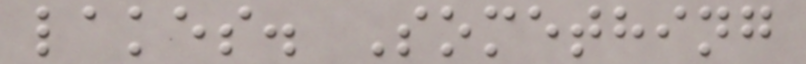lakes. Something
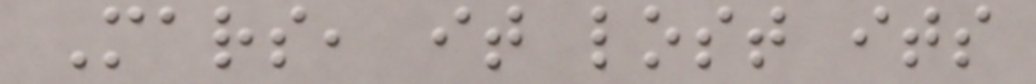Mars, it lost its
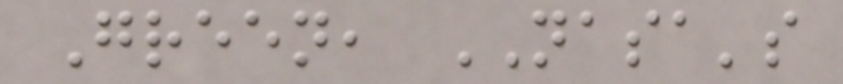Green, NASA's
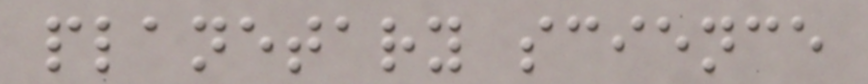planetary science
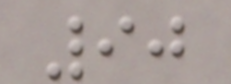90
